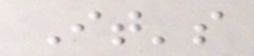It's
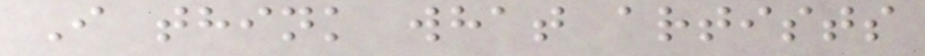I think what artists
